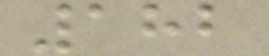182
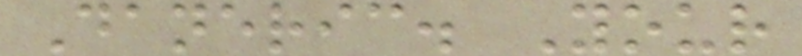Daneric. Your
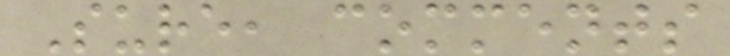Sure, comments
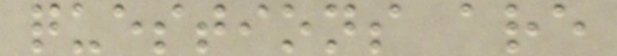questions are
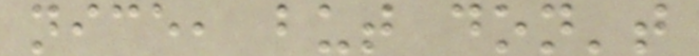nice, but don't
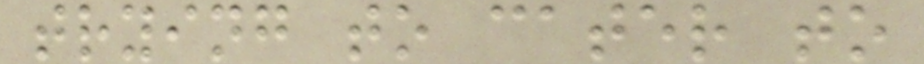trying to cater to
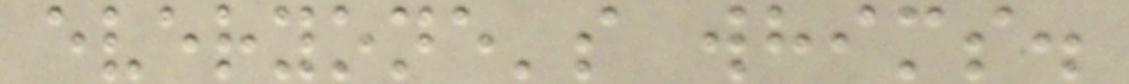everyone's whims.
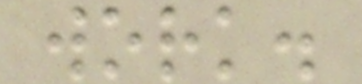work.
